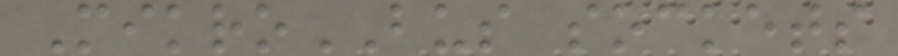MikroBUS sockets
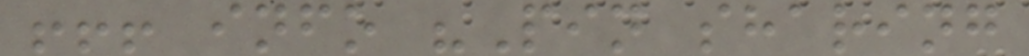!!! info "Pin sharing
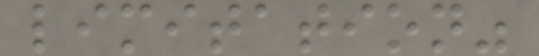limitation"
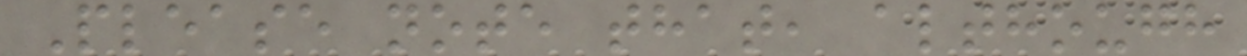Please note that, although
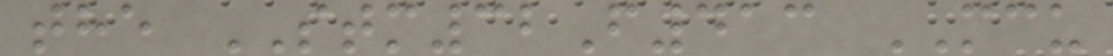the STM32F413 MCU
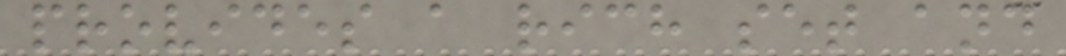provides a rich set and
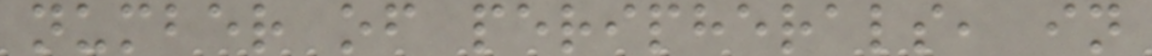number of peripherals, in
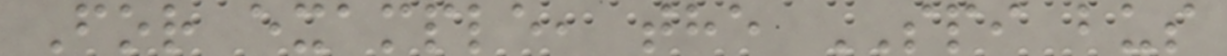For example, the SPI bus
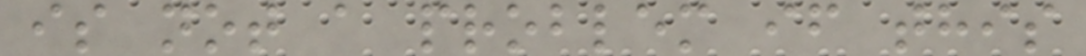is not a problem if this
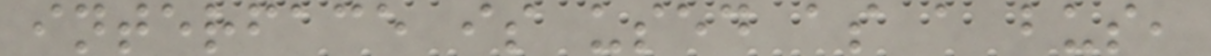interface is used as a bus,
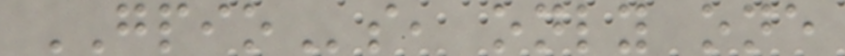GPIOs, only one
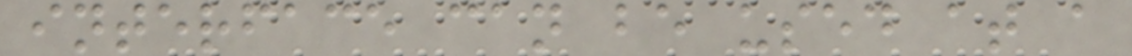interface can be used at a
